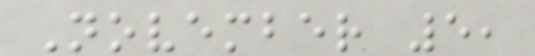November 5,
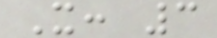X: 3
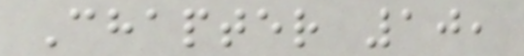Chapter 10,
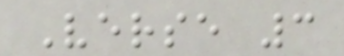Verse 3
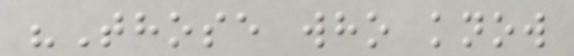"Those who know
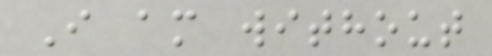I am without
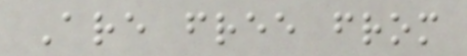Are free from
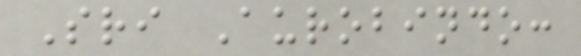Sri Aurobindo:
